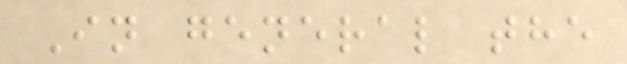In general the
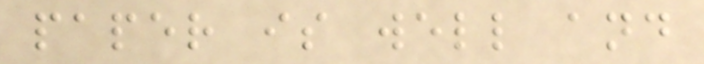paper is well and
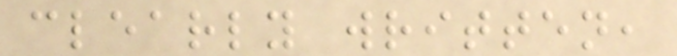clearly written,
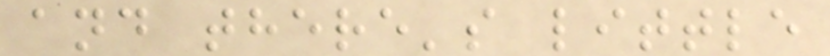and there's little
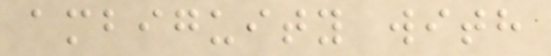ambiguity with
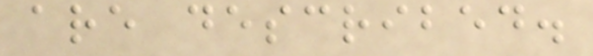are described.
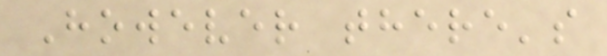However there's
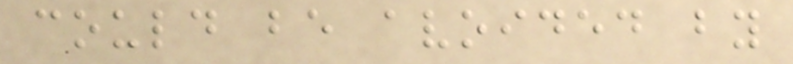could be avoided by
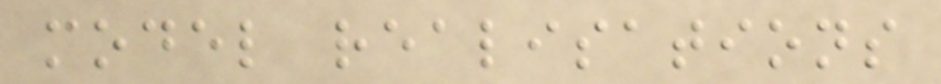model realisations
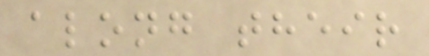along their
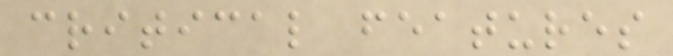critical features
